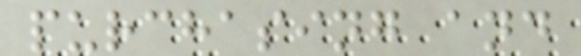purchasing and
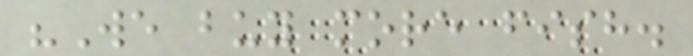"We buy more fish.
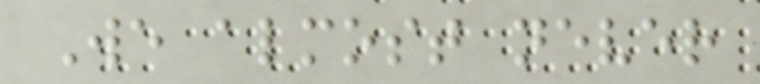We almost never
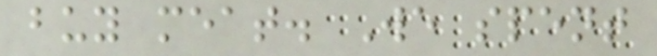buy meat. We spent
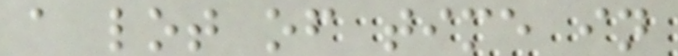a lot of time in
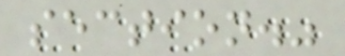section."
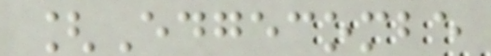[Edgecombe
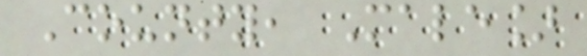County, Male]
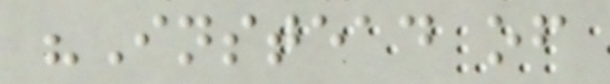"Instead of
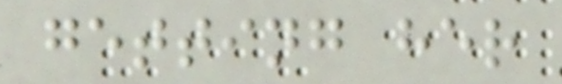getting her
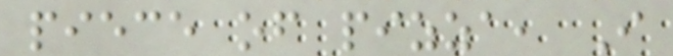piece of pizza, I
